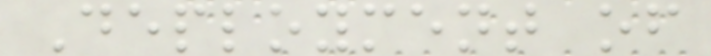Deployment of
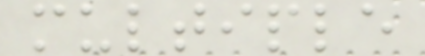multiple
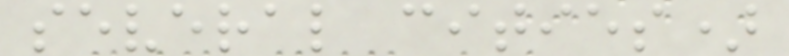several cities)
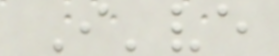I've
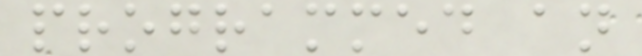programmed an
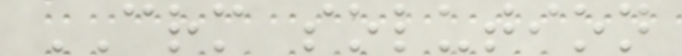CRM solution
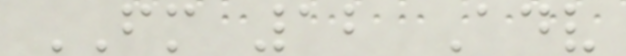FM 12 Adv
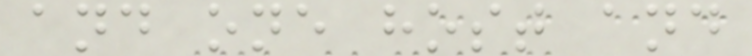and one host and
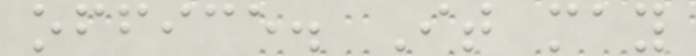office. It may
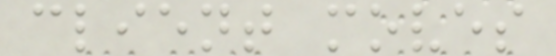client moves
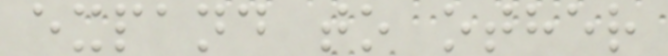expand to other
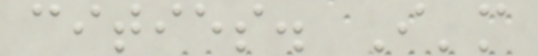cities. I'm
